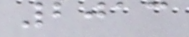2013
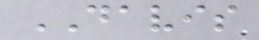DAVIS
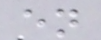en
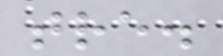tre.
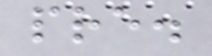pre.
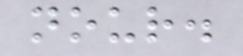nour.
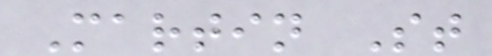Martin St
